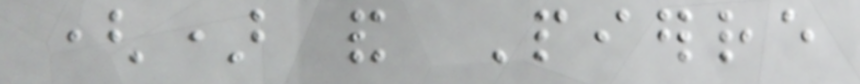() and Pierre
